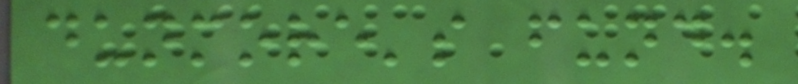dunmore's fund.
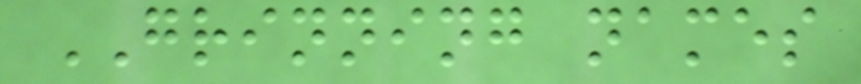GRINNING names
